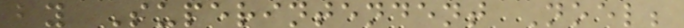by Superintendent Noel;
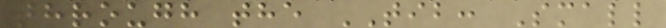through the TIB: Small
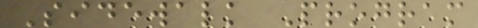Sidewalk Program
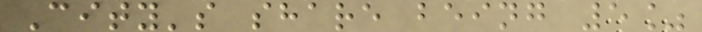City's share being 5%
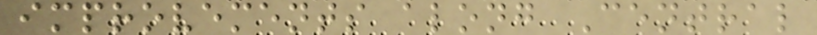improvements along Central
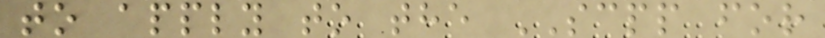to apply to the SCPP for
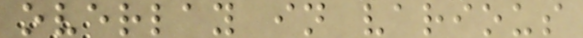overlay in various
